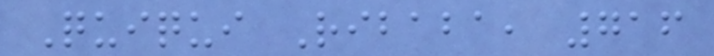Quiqui Ribaba, 716
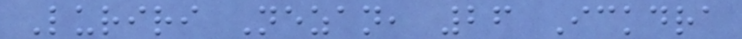Luriri Nezan, 26 Ickdra
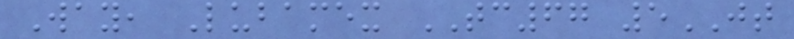Way, Lubamex TC67 5JT
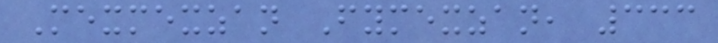Mexmexzan Fymexzan, 333
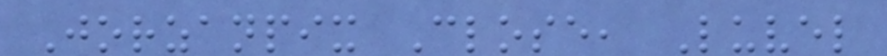Jorzanpix Close, Luvel
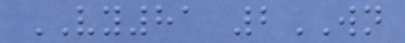VY81 2WN
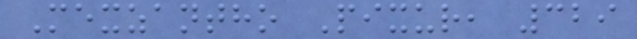Mexzantho Pixur, 329
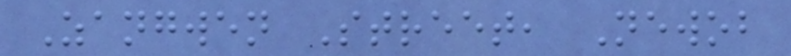Zangwen Street, Newob
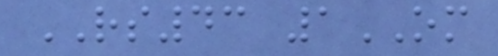RS43 1OM
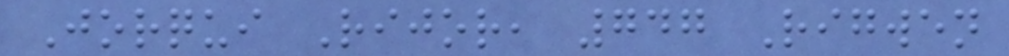Jorqui Rijor, 747 Rigwen
